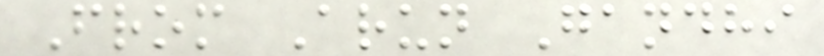From Arun Gandhi
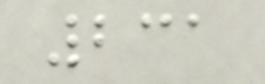231
